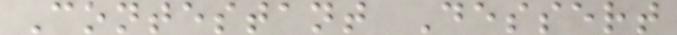Contestant Dessert
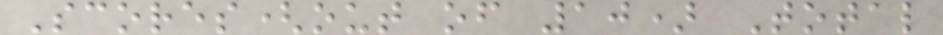Scores(out of 10) Total
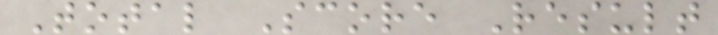Total Score Result
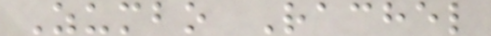Zumbo Rachel
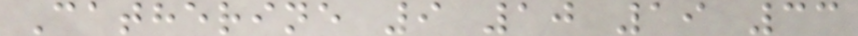Catherine 9 10 19 33
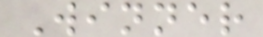Winner
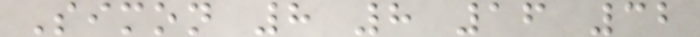Simon 8 8 16 32
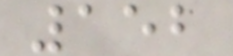152
